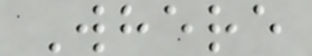Where
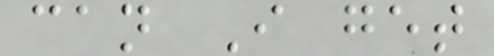can I get
